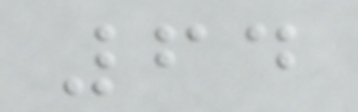64
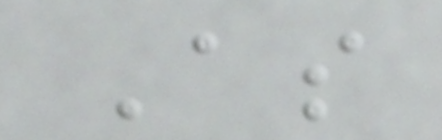As
